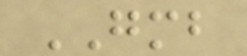GMB
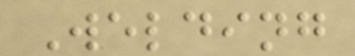Welding
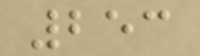253
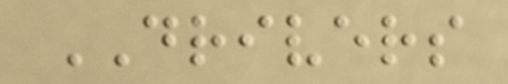DRIVERS
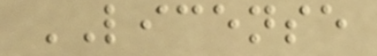LICENSE
